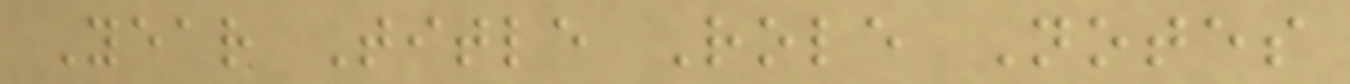Year Title Role Notes
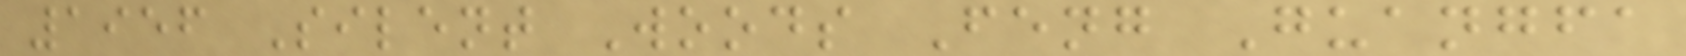1956 Silent Woods Feng Guangfa
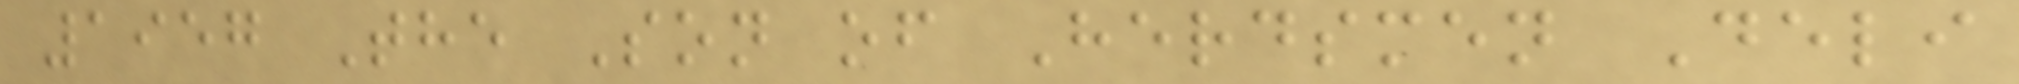1957 The Son of Herdsmen Deli
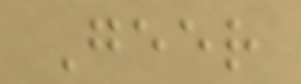Geer
